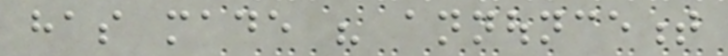has made his announcement
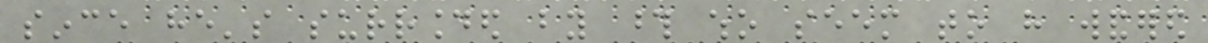since he's surrounded by those who seem to have wandered
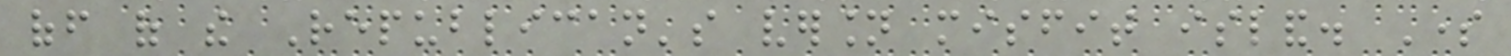off of the Republican's version misfit island. Some
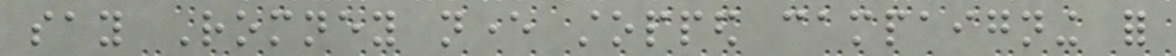say Romney never stopped campaigning for
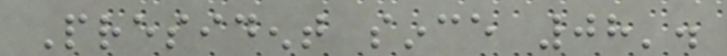President since 08'.
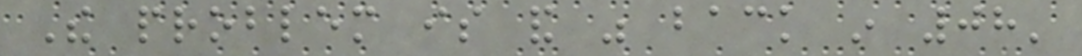The problem is and was back in 08'
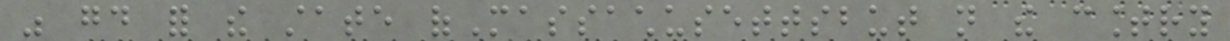was good for the state ofMassachusettsbut not the country
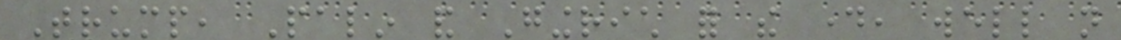Trump, Palin and Gingrich for the day, well not
